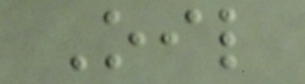Oil
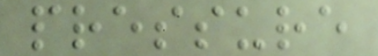pressure
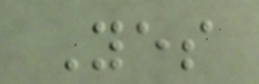Yes
